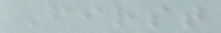First
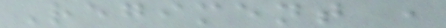Regiment ,
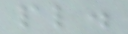pl.
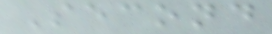Second
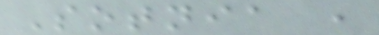Sotnia ,
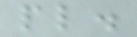pl.
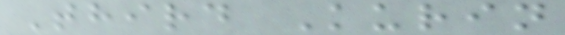Third Kurin
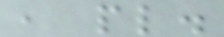, pl.
